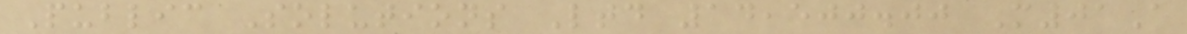Public Solutions Ltd 14,500.00 M01A
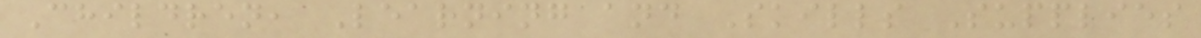Children, Learning and Skills Supplies
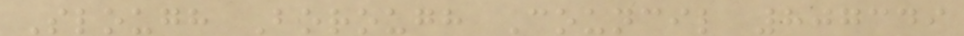Slough Borough Council 807349
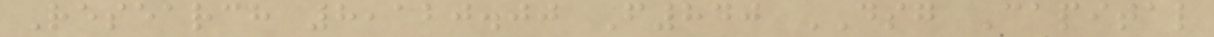Research 8,120.00 F840 DSG Capital
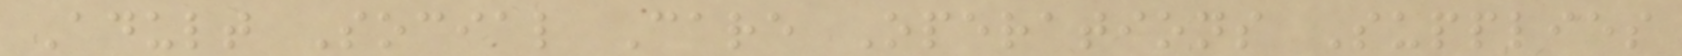Adult Social Care Operations Supplies
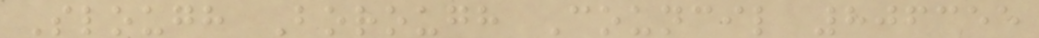Slough Borough Council 806355
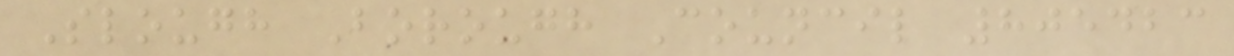Slough Borough Council 805423
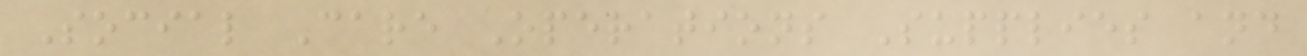Social Care Operations Supplies and
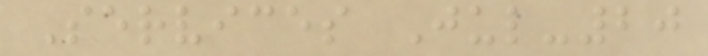Services Jul-20
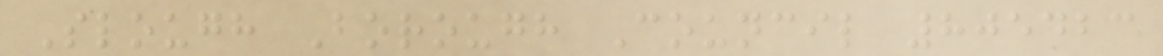Slough Borough Council 805423
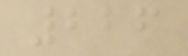226
